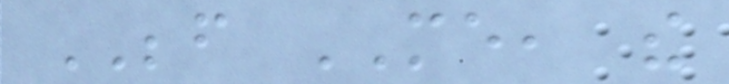BEFORE ME, the
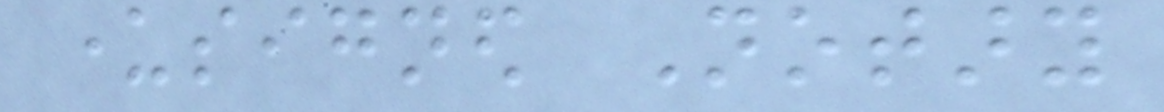undersigned Notary
